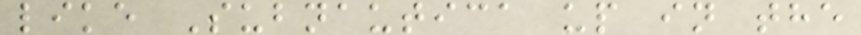like Subnautica up in the
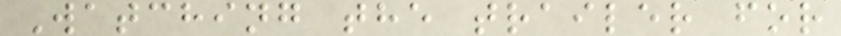Watching the trailer for
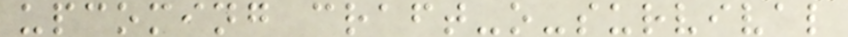upcoming craft-o-survival
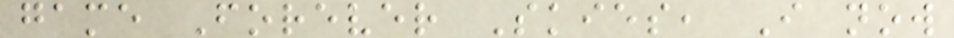game Forever Skies, I now
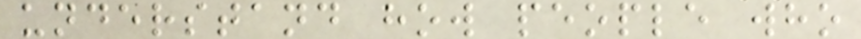understand how people who
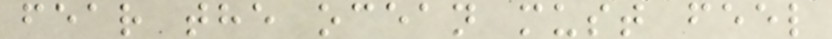fear the ocean must feel
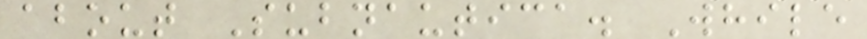about Subnautica. While
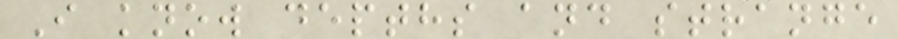I know depths and strange
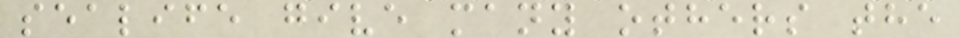sealife give many others the
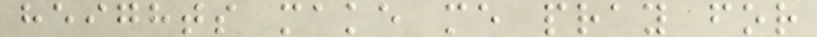heights make me pray for
